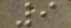9
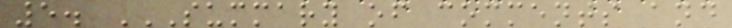5. SUMMARY OF COMMENTS AND
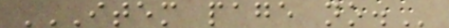ITEM PAGE NO.
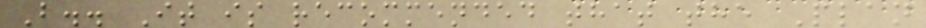B.. It is recommended that the Plan
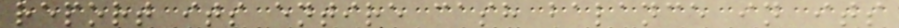report its entire cash balance in its
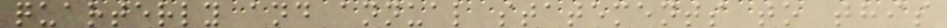quarterly and annual statements to this
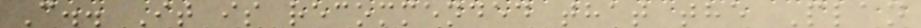C.. It is recommended that the Plan
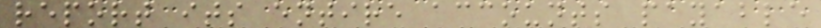report its entire accounts payable
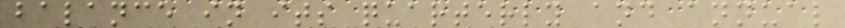balance in its quarterly and annual
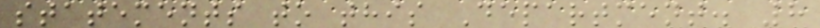statements to this Department. 8
